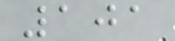101
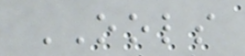OOLS
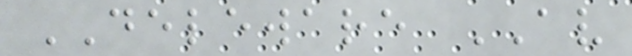DELEWARE AV
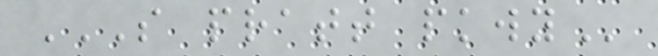S PRATT PKWY
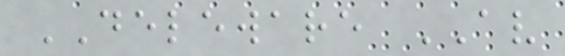DELEWARE AV
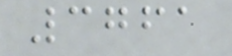3761
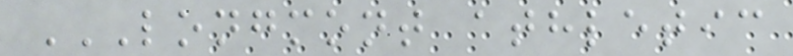LONGMONT ATHLETIC
